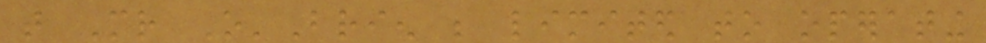that Mr O'Brien be limited to operating
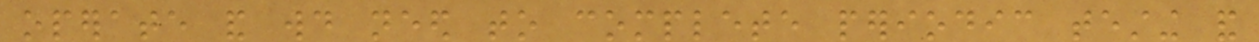operate and would need to complete periodic testing and
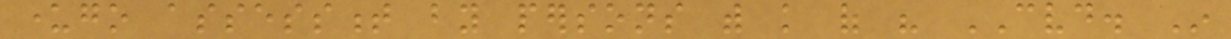undergo assessment by persons with knowledge of his CVD. In
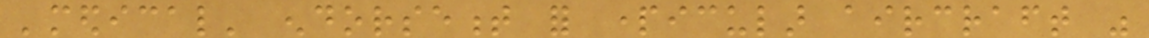'medical' endorsement for particular aircraft was
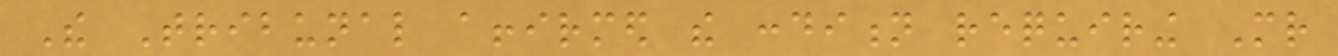The Tribunal affirmed the condition requiring Mr
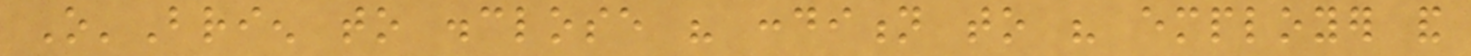O'Brien to disclose his condition to his employer and
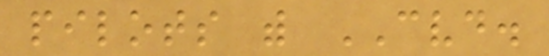pilots with CVD.
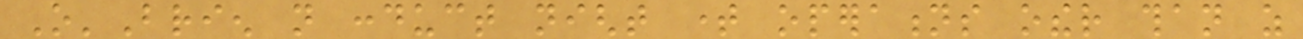O'Brien not conduct night time operations other than as
